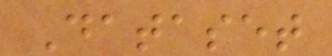Dataset
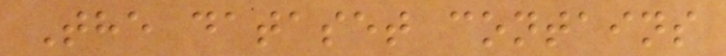The dataset contains
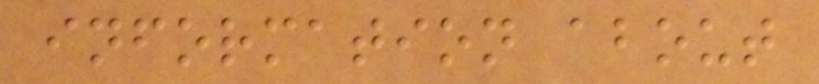information about
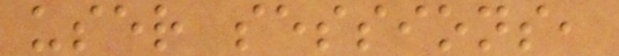user sessions,
